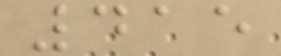415
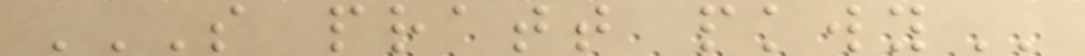S PRATT PKWY
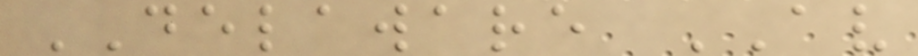DELAWARE AV
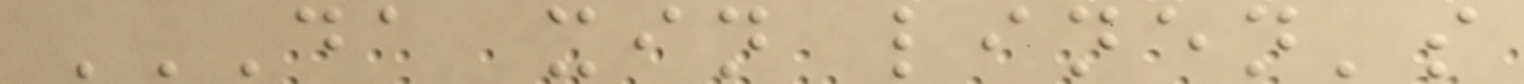DA XIN LINEN'S
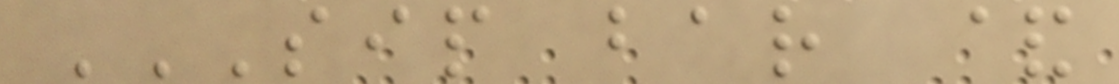SIP BAR &
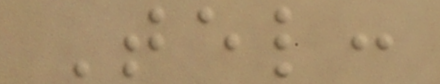Tel:
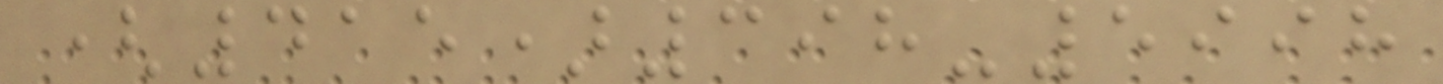(415)398-5998
